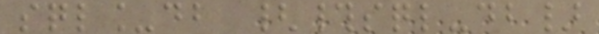sql_db {#sql-db}
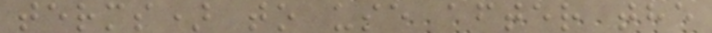terms) to use after the
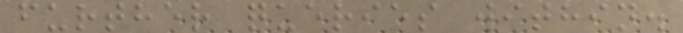further queries within.
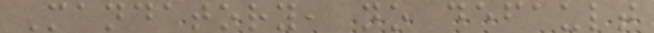Mandatory, no default
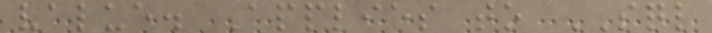value. Applies to SQL
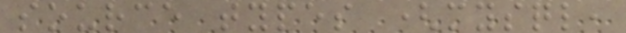source types (mysql,
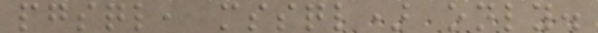pgsql, mssql) only.
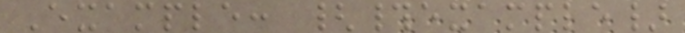Example: {#example}
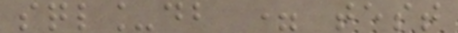sql_db = test
